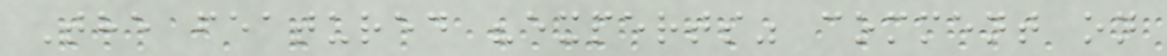The featured "experts" comment on
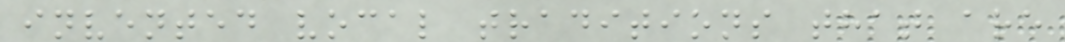invented vocal traditions that are
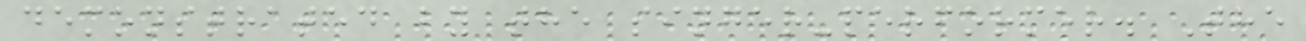demonstrated by the singer-performer. The
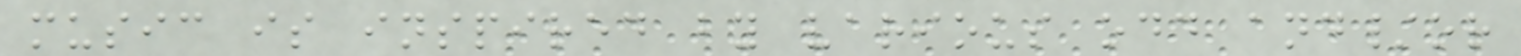music is inspired by various odd and/or
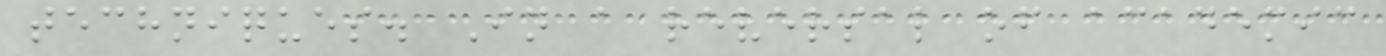techniques. In a reversal of academic
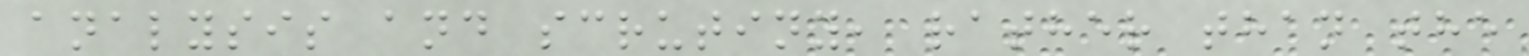analysis and scrutiny, rather than the
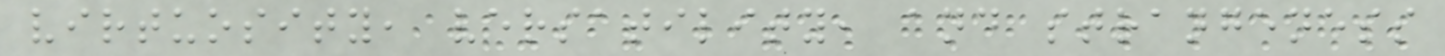virtuosity, versatility, and strangeness
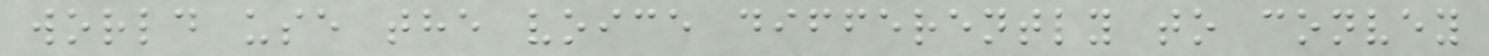world use the voice differently to convey
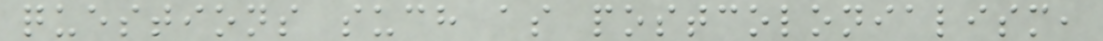questions such as postcolonialism,
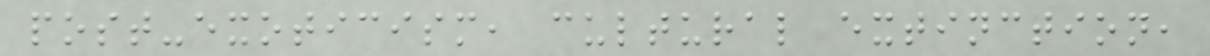post-exoticism, cultural extinction,
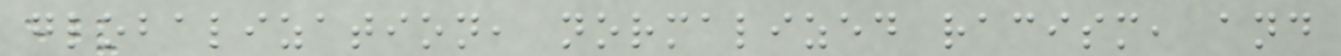globalization, normalized racism, and
